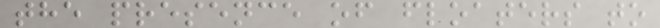the presence of floaters to
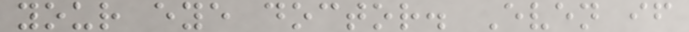your eye doctor. Even if
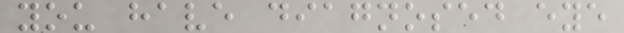you have diagnosed eye
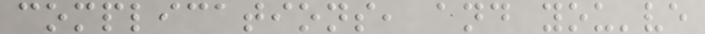complications, and you've
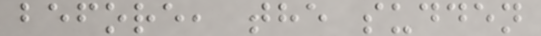before, the sudden
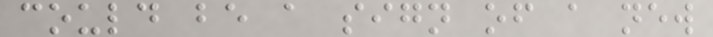could be a sign of a new
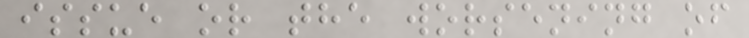issue or the worsening of
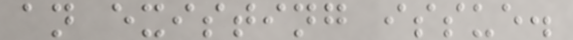an existing issue.
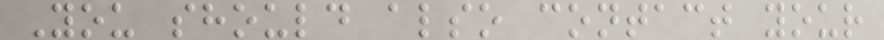You should also contact your
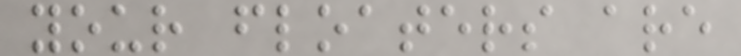your floaters are
